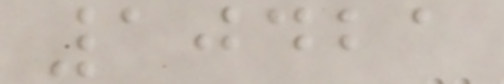10421
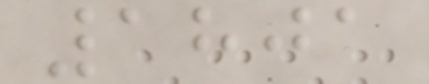1801
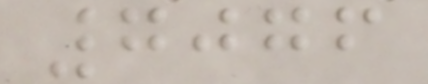7076
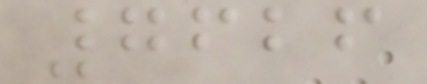7626
